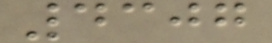4307
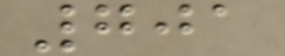701
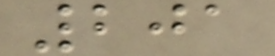201
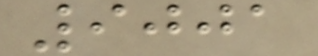9001
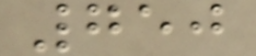750
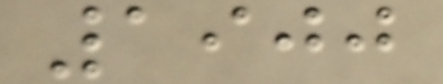1900
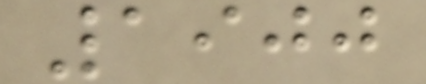1900
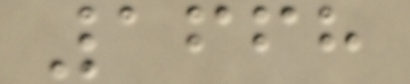1668
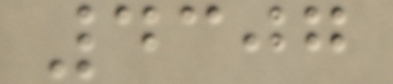4307
